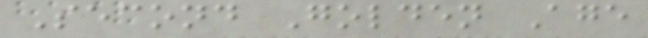Second Golden Age
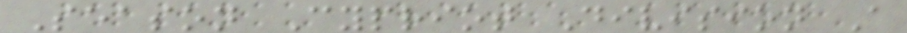Season Cypriot Division A
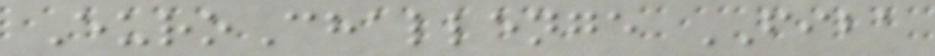EuroChallenge FIBA
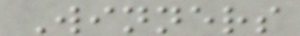Winners
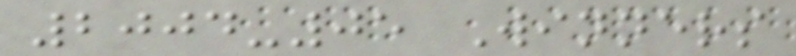2004-05 Winners
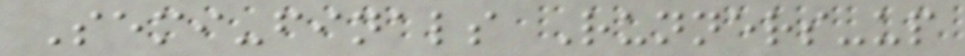Semi-finals Runners-up
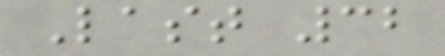Last 32
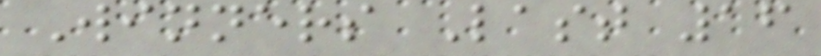Winners Last 16
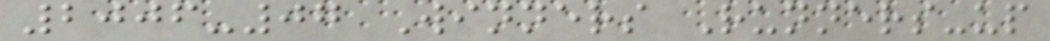2006-07 Winners Runners-up
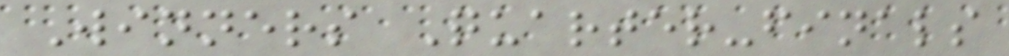Winners Quarter-finals
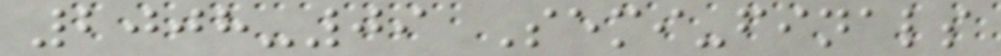2008-09 Semi-finals
